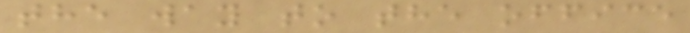the way to the office
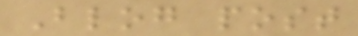Blog post
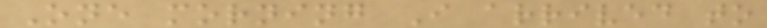One morning I arrived to
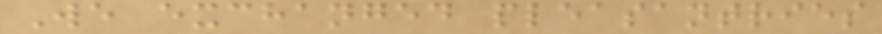We exchanged pleasantries
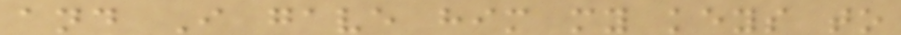and I gave him my keys to
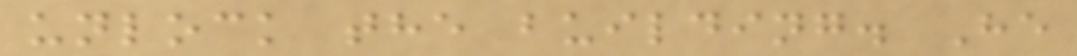unlock the building. He
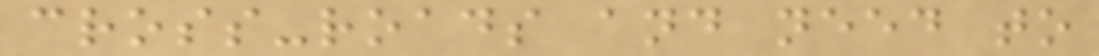cross-roads and need to
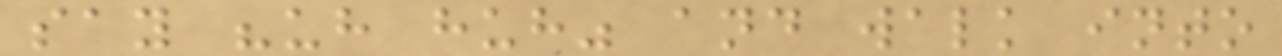say "uh huh" and walk into
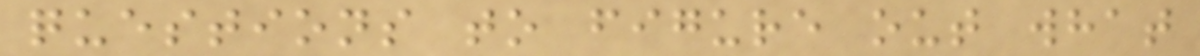questions to figure out what
